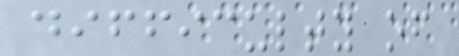difficulty of
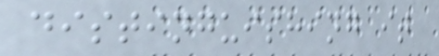distinguishing it
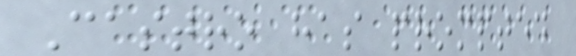Castro has prompted
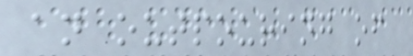an outpouring of
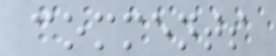comments
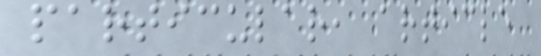particular, article
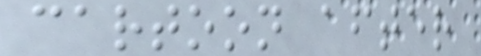cartoon after
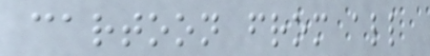cartoon from all
